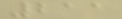211
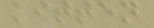kitten
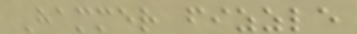Hammer fizzle
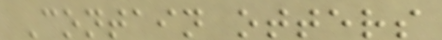Contain otters
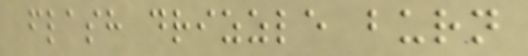flash drizzle burn
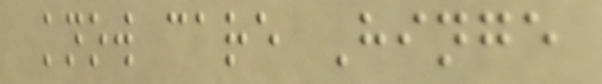know care Hinge
